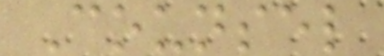Counsel
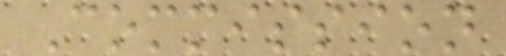Commission
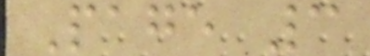Page 3
